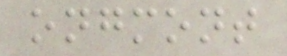ongmont
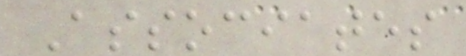Associates
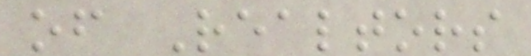of Realtors
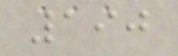190
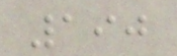190
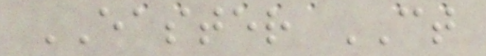EASTER CT
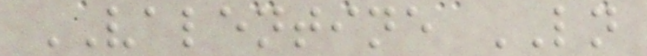VALENTINE LN
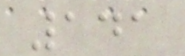141
